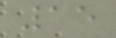15
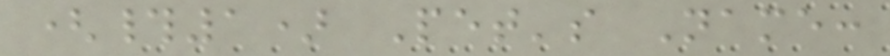(#1) Pet's Name:
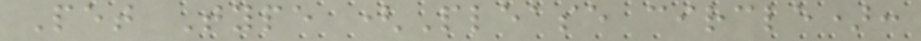Pet Type (Please circle):
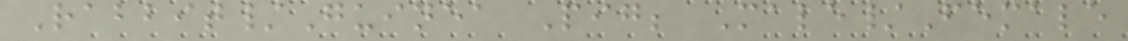Rabbit/Guinea Pig; Male/Female
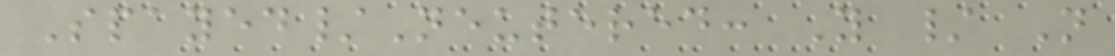Spayed/Neutered: Y / N
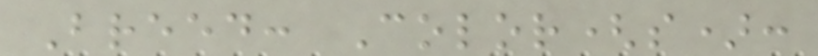Breed: Color(s):
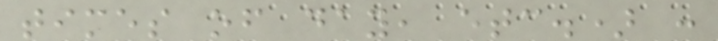times of day, etc.) :
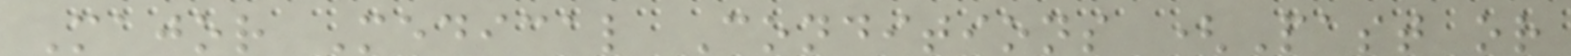Major Medical Conditions (Past or
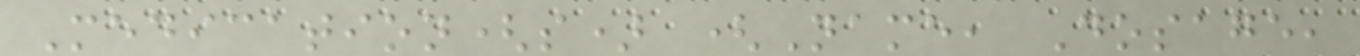Medication(s) (Name, Dosage,
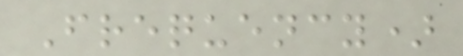Frequency)
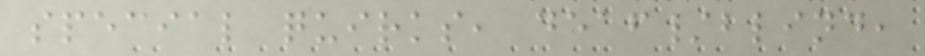special quirks, deaf/blind,
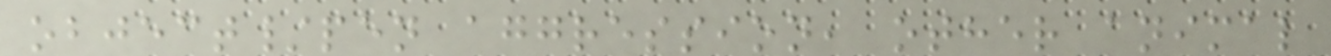object/pen aggression, other animal
